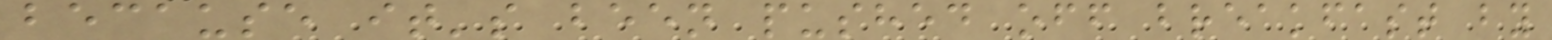because it's been pushed off breakfast by
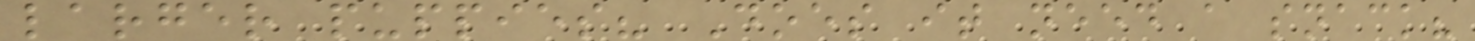larger puppies? Does it need a snack?
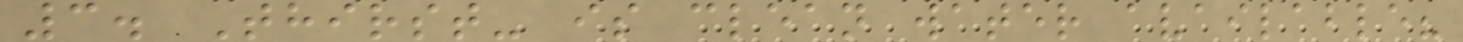3. Thirst- is clean water available?
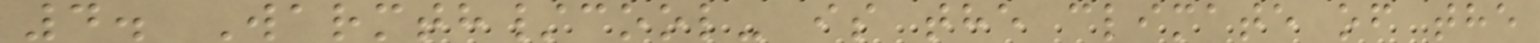4. Warmth/cool- is the climate of the
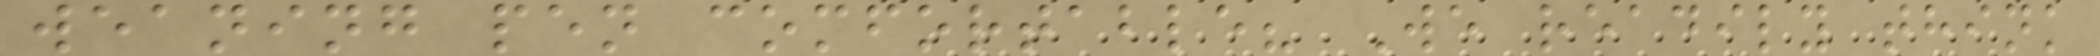weaning pen comfortable? We readily think
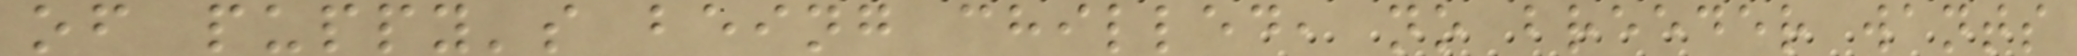of puppy's being chilled, no breeder wants
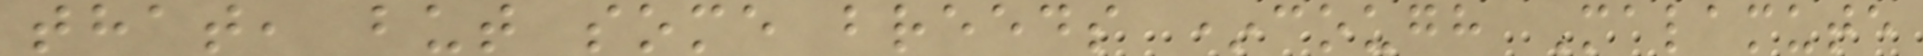that, but some breeds *cough Malamute
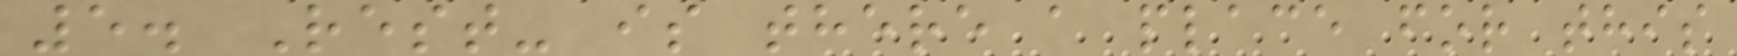5. Rest- is there a place for this
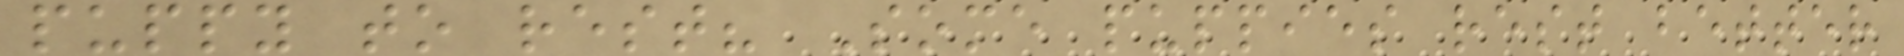puppy to rest? Some puppies rest better
